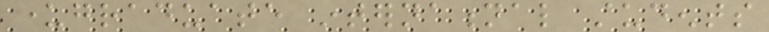undergraduate international students
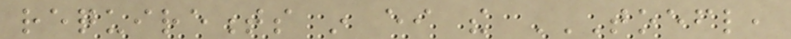requirements in either the TOEFL,
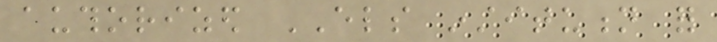authorized ELS institution for
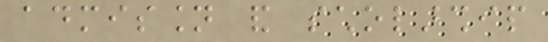admission and scholarship
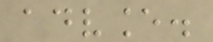advance.
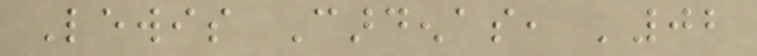Lewis Cardenas, '02
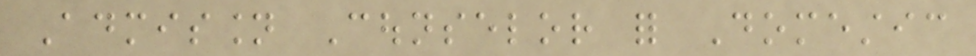Admission Counselor for Domestic
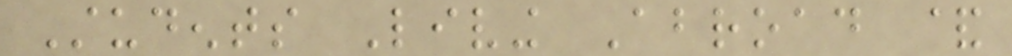Students Living Abroad &
